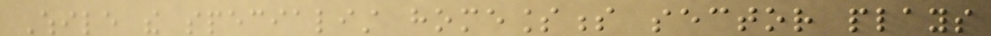While the specialist homelessness sector plays
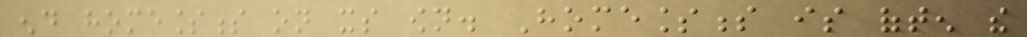end homelessness on its own. Homelessness is often the
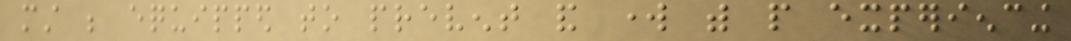must be equipped to prevent and work with people experiencing
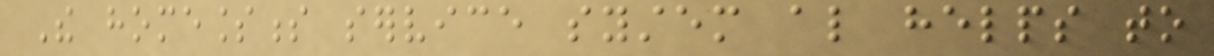The homelessness service system also helps to
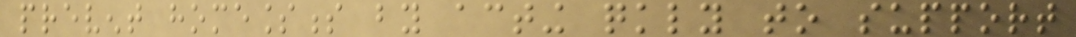prevent homelessness by acting quickly to support
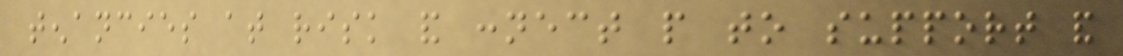tenancies at risk and connect people to support and
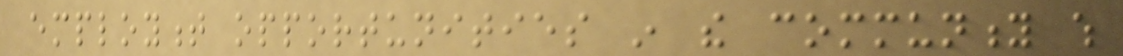employment opportunities in the community which
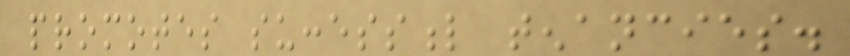promotes successful tenancies.
